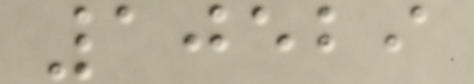10529
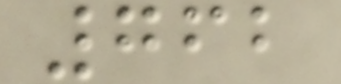762
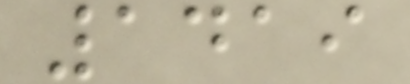1419
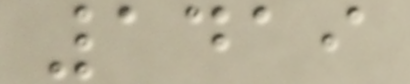1419
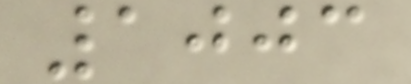1003
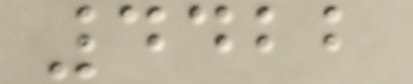4422
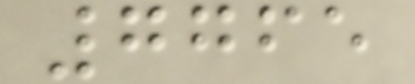7765
